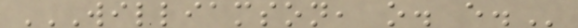WILLIAMSON, O. E.
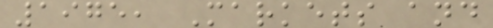1975, Markets and
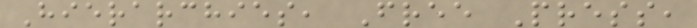Hierarchies, Free Press,
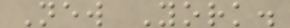New York.
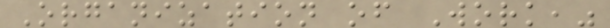Organization of Work,"
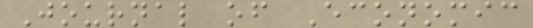Journal of Economic
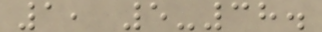1, 5-38.
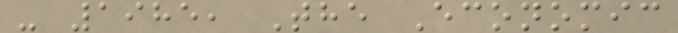- 1985, The Economic
